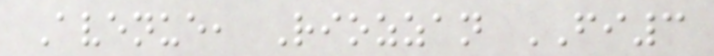Avenue, Riozzan FI3
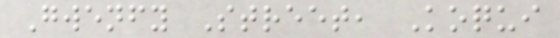Gwenfy Street, Koqui
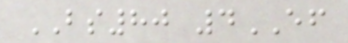BS80 4EF
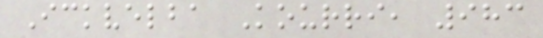Ickvelba Kourri, 983
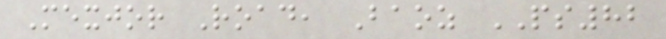Mexjor Road, Baoz PS82
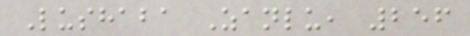Lushaba Zanlu, 256
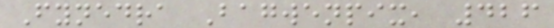Fynedra Bagwenpix, 426
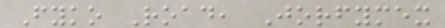Fyko Road, Jorfymex
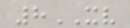8XV
